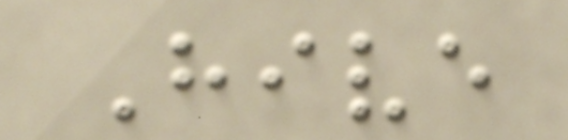Hive
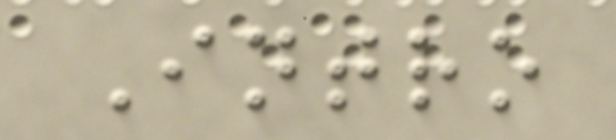Intro
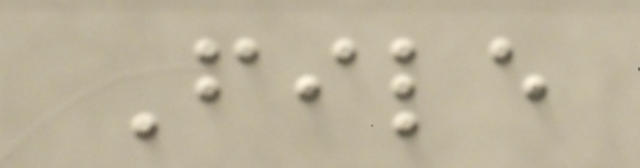File
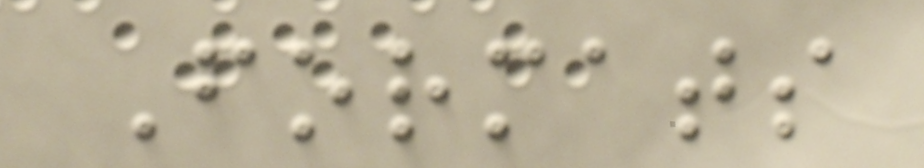Formats
